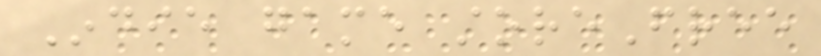Indie game storeFree
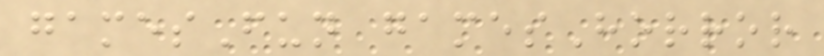gamesFun gamesHorror
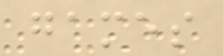games
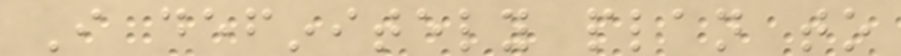I definitely plan to
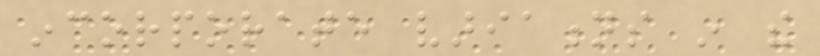incorporate variations in the
